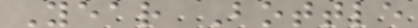Year Bottle
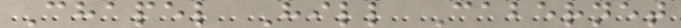Chapel Hill Cabernet
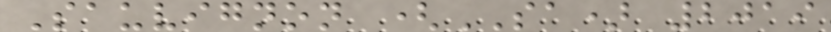Sauvignon (SA) 2019
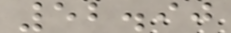52.90
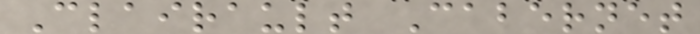Clairault Cabernet
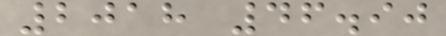2018 46.90
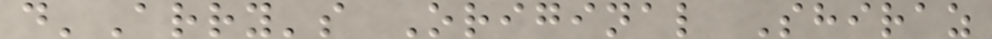d'Arry's Original Shiraz
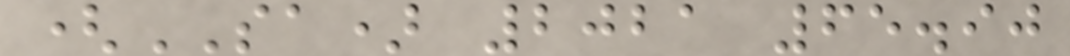(SA) 2021 65.90
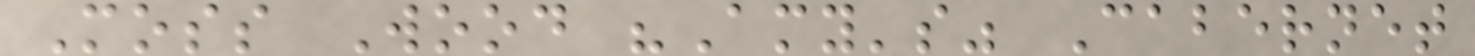Moss Wood "Amy's" Cabernet
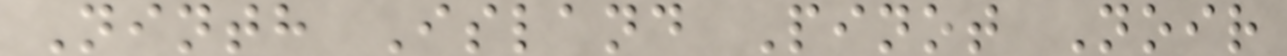Ninth Island Pinot Noir
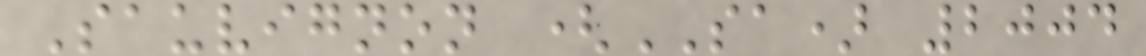Sauvignon (SA) 2004
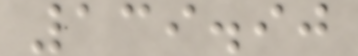139.90
